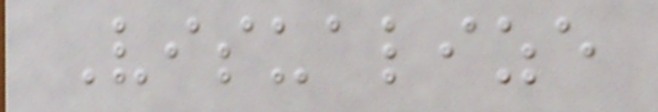Visualize
